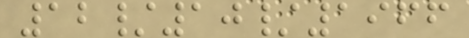12/10/1966
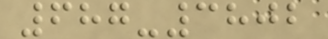687-3802
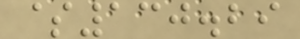$130.29
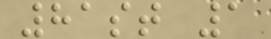81st 1
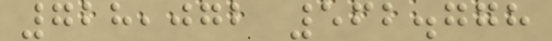728,072 562.778
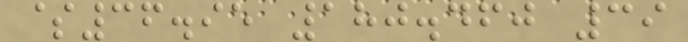$36.95 180.460 39
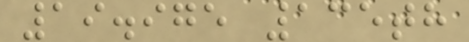19.975 135th
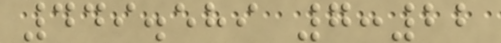449.589 7:22
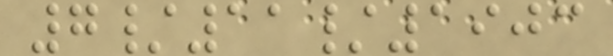7/11/1903
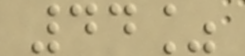44%
